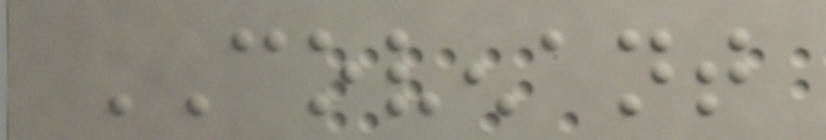COVENANT
